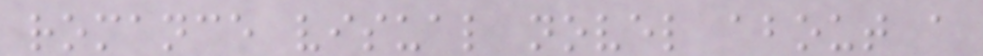romance visual novel about a
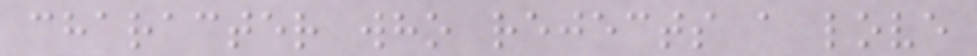character who rejects a love
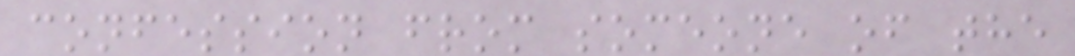confession from someone of the
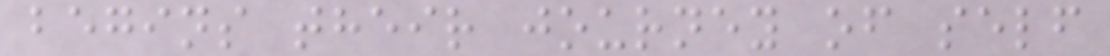begins their journey of self
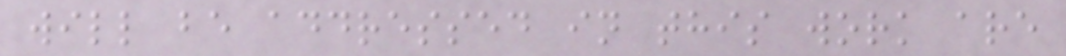will be addressed in this work are
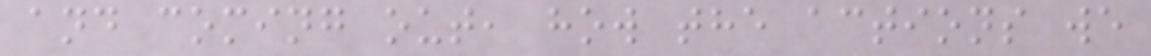and coming out, how the actions we
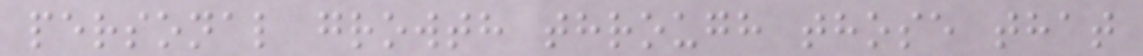personal growth through those that
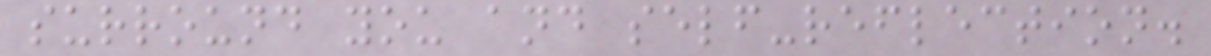surround you and self-reflection.
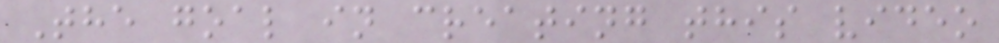The goal in creating this video
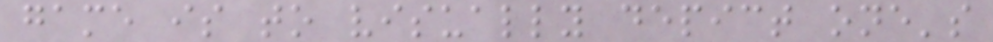game is to visually depict one's
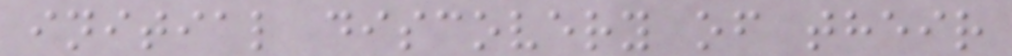initial discovery of their
